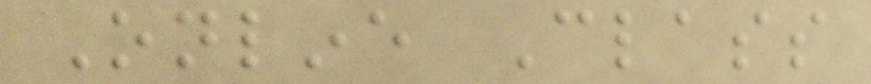Online Class
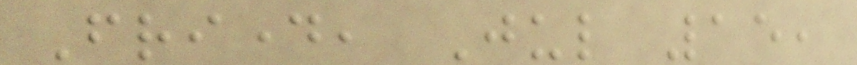Friday, Jul 15,
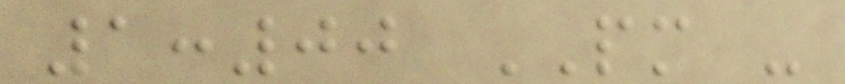1:00 PM -
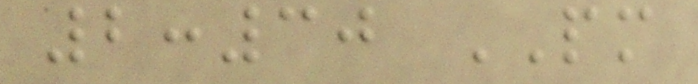2:30 PM
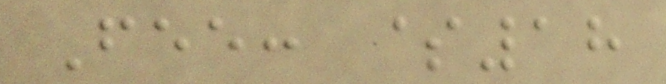Fee: $18
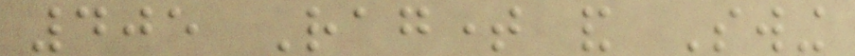405 Ragtime and Swing
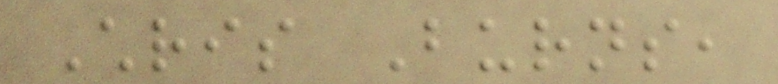Chris Burns,
